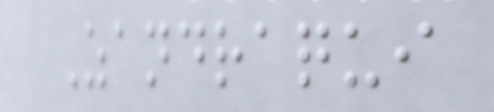Zandraqui
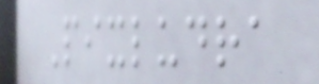Pixludra
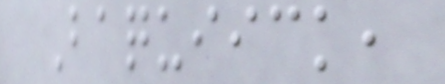Baquiick,
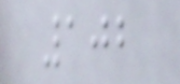102
